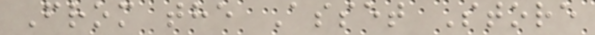From the Asset Store
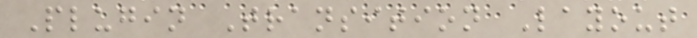Plugin Transition Layout
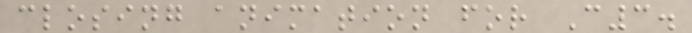closing animation for C3.
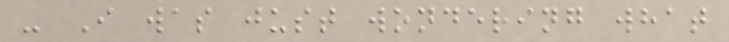- I was just wondering what
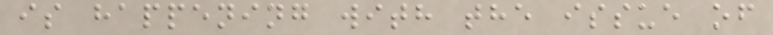is happening with the issue of
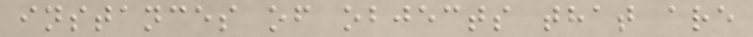instances of objects that are
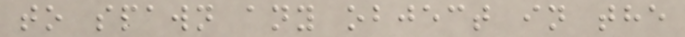to spawn any object in the
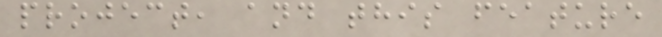project, and this feature
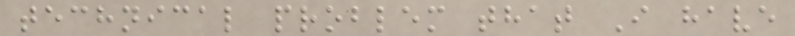technical problem that I have
